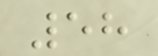58
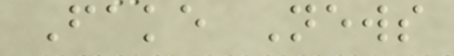Fake News
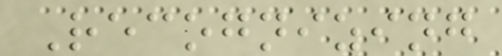Recognizing
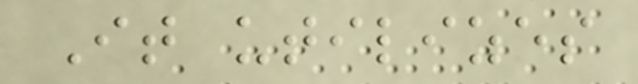It utilizes
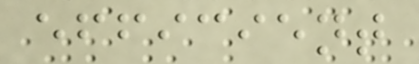efficient
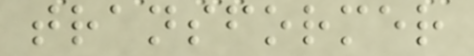transformer
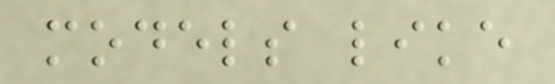models like
